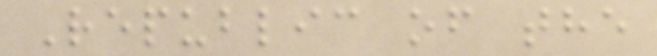Republic of the
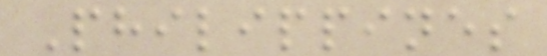Philippines
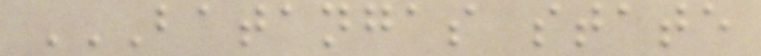BATANGAS STATE
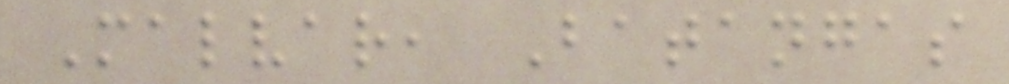Malvar, Batangas
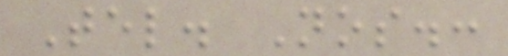Tel. Nos.:
